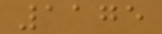1175
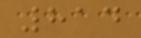814
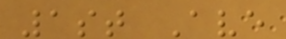1st Ave
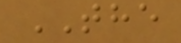THE
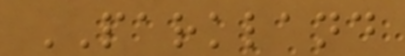PARKLAND
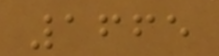1665
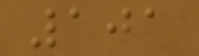101
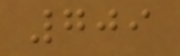709
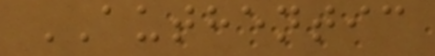AUTHENTIC
